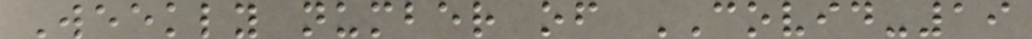Weekly number of COVID-19
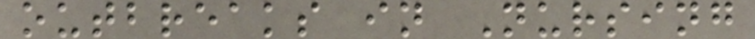outbreaks in Nursing
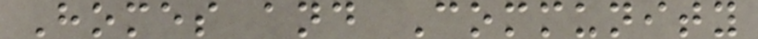Homes and Community
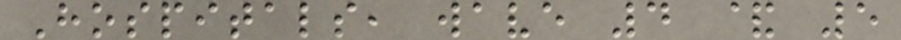Hospitals, wave 4 & 5
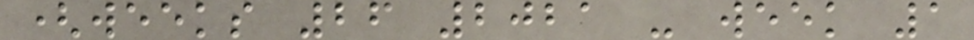(weeks 26 2021 - week 1
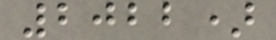2022)
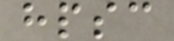hpsc
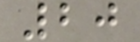20
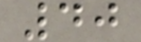40
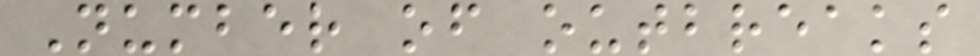Number of outbreaks
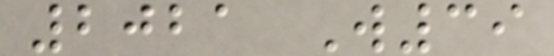2021 W39
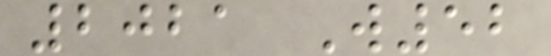2021 W52
